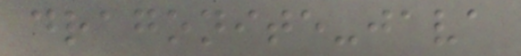dragonite-java
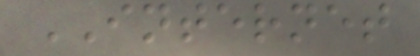INTERNET
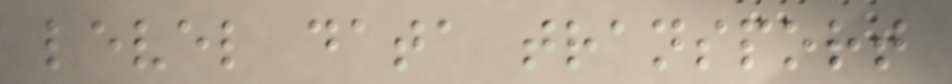level data transport
